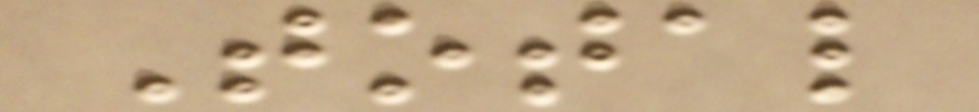Total
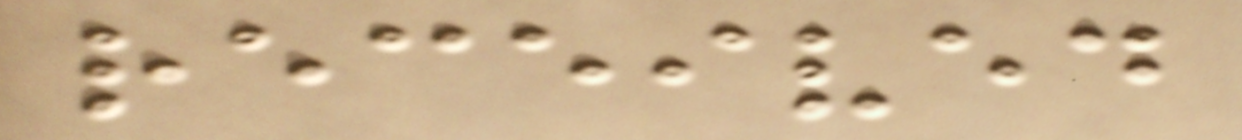received
